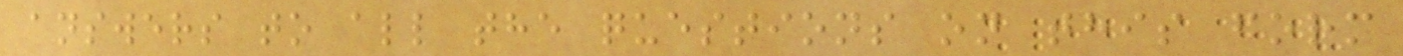answers to all the questions on this form
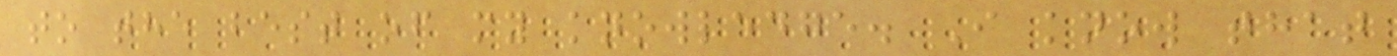to the best of my knowledge. I know that
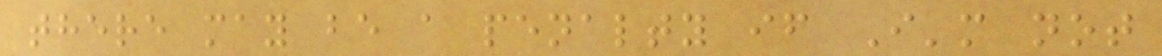there may be a penalty if I'm not
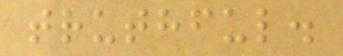truthful.
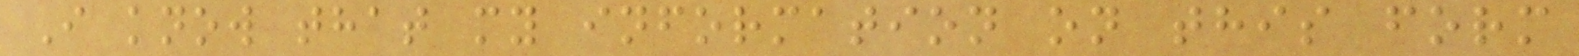I know that my information on this form
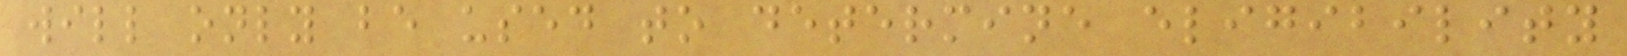will only be used to determine eligibility
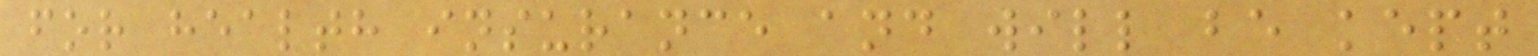for health insurance and will be kept
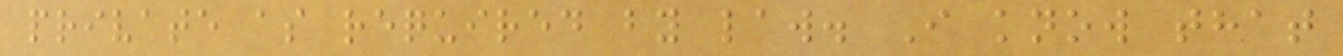private as required by law. I know that
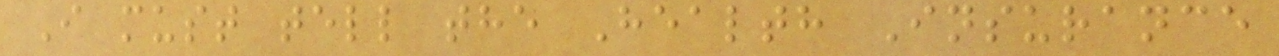I must tell the Health Insurance
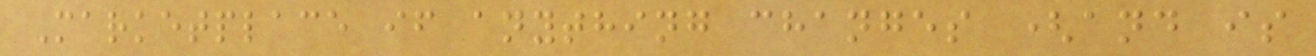Marketplace if anything changes (and is
